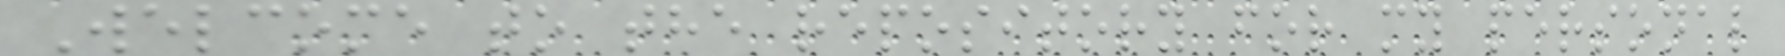Welcome to the repository for my personal
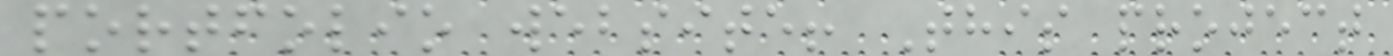portfolio website! This project
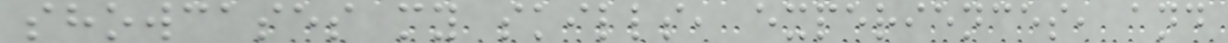showcases my skills, experiences, and
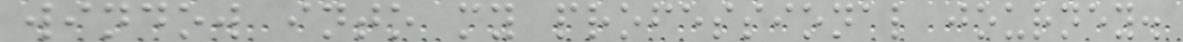window into my professional journey.
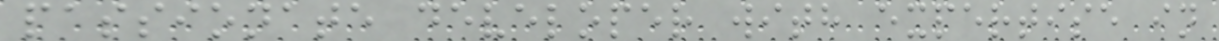passionate developer with expertise in
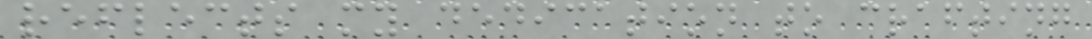reflects my dedication to crafting
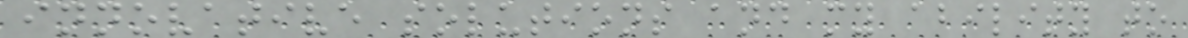innovative solutions and my ability to
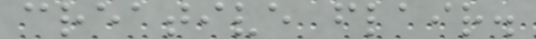creative flair.
